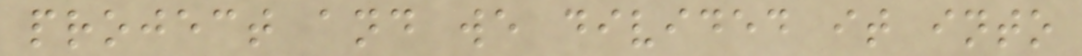project and we divided it into
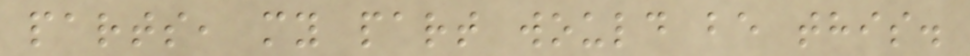parts, my part would be this.
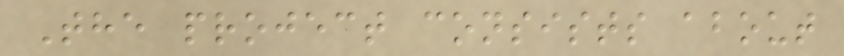The project consists about
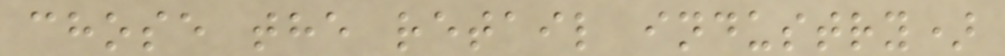chose the retail industry)
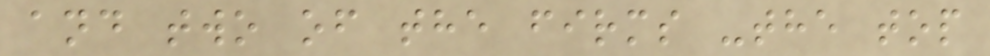and two of the firms -the top
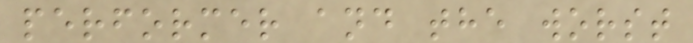performer and the worst
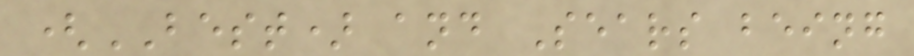(BEST) and Sears being
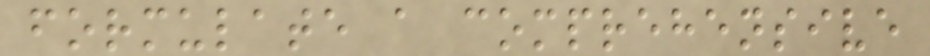formulate a comprehensive
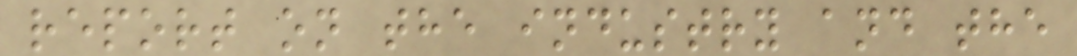report on the industry and the
